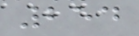254
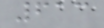613
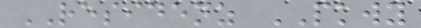RESIDENZ PKWY
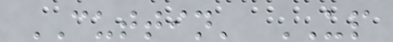CUTTIN' UP
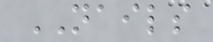NAILS
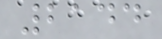2144
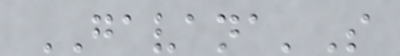GAVANA'S
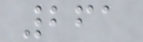261
